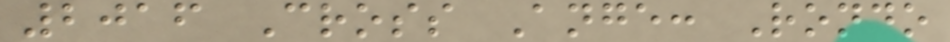2016 Cross Ange: Rondo
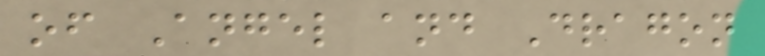of Angel and Dragon
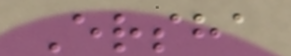Ersha
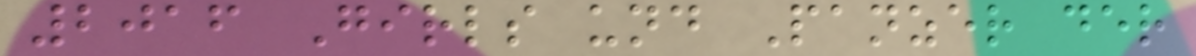2016 Girls und Panzer der
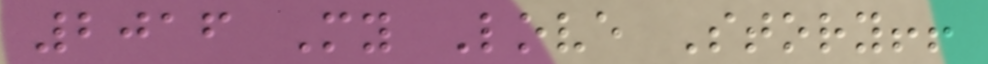2016 My Love Story!!
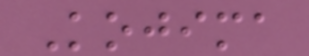Kojima
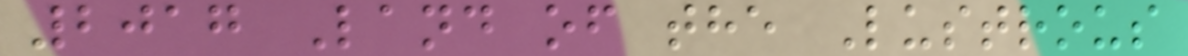2017 Land of the Lustrous
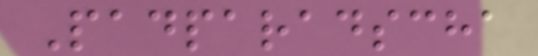Padparadscha
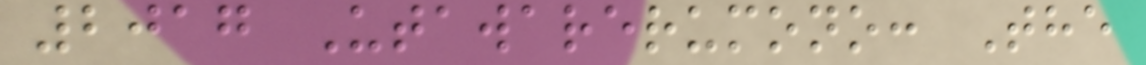2017 Utawarerumono: The
